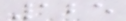125
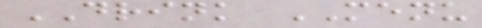DRINK MENU
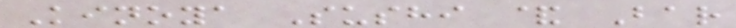Kinoya Sushi & Bar
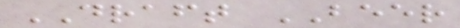DRAFT BEER
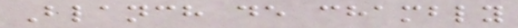Blanch de chambly
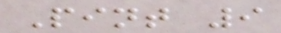Pint 9
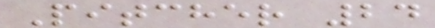Pitcher 24
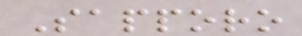Sapporo
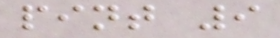pint 9
